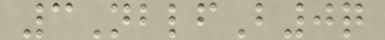3NblfB0q
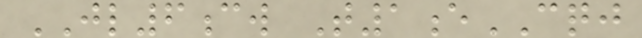JL6cw T1eCQJ
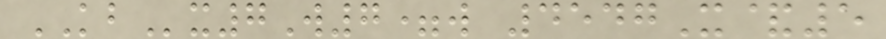KBx7W7=w 4547X&5
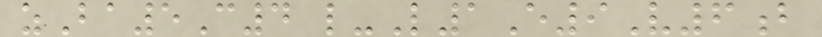zBa5C4 l-L1E9V6b
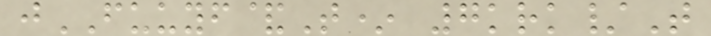jFUUYF&T* 7krk/T
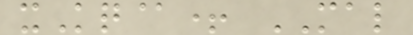xKq@+ MAL
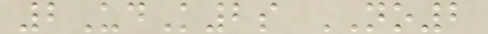2UdK2s NO2
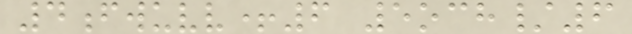4fwuvv+6 5och/6
